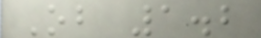Ob 1.2
